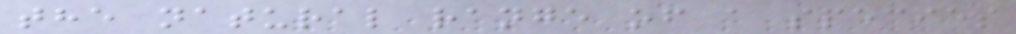the natural range of a species
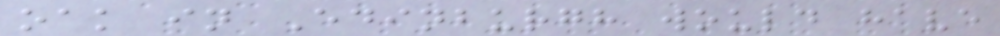oak in Edinburgh would have
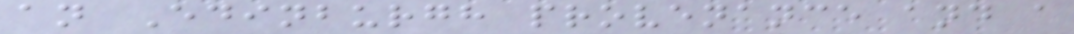an Edinburgh provenance and a
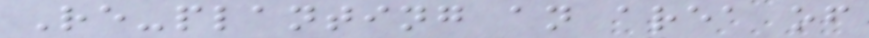Re-planting an area of
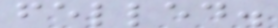felled.
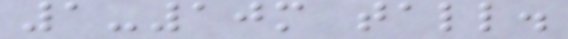1-10m tall.
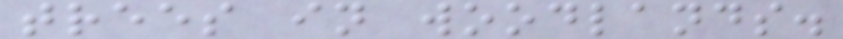trees in woodlands.
